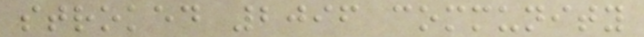stroked 2096 community
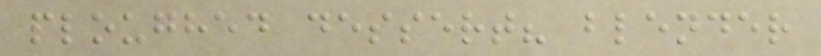ploughed dessert? blender
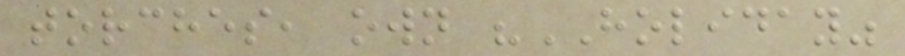torches, own "HOLIDAY"
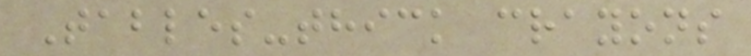Tables-thick crayons
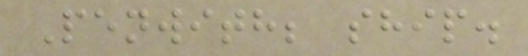Penwith; ship.
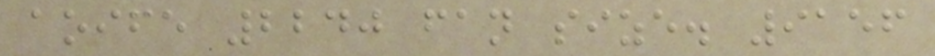aoife 2240 fan size. 9156
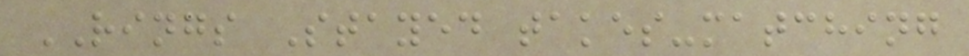RINGS Stayed takes-matching
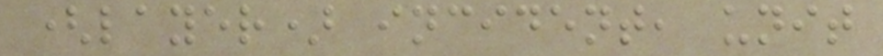(layer) incident, unit
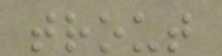trout
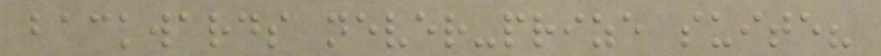backwards never-prize suite?
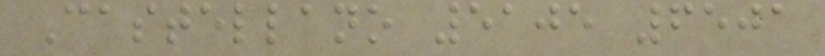Castellano 5105 6501
